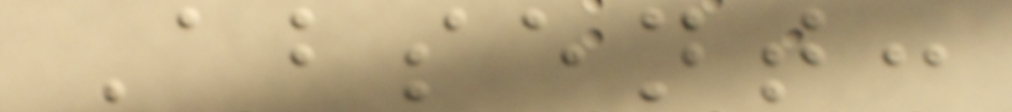Absent:
